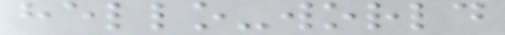hello-world
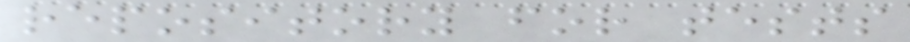repository for tests
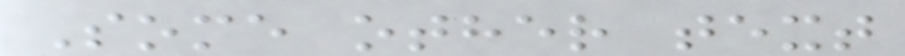Some other text
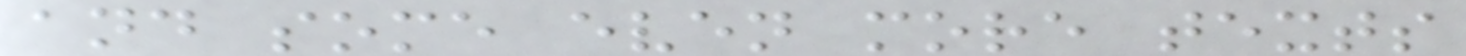and some even more texts
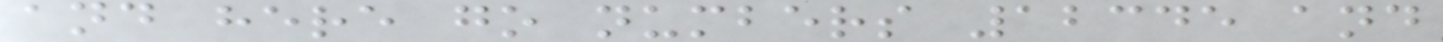and here go numbers 12345 and
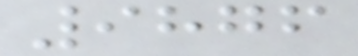9876
